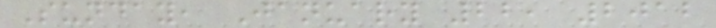Sunday, January 22, 2012
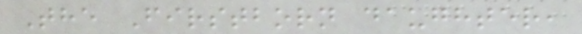The Firstborn daughter,
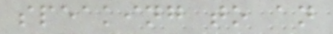speaking to an
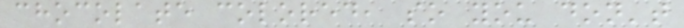chocolate colored, so you don't
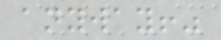anyway!"
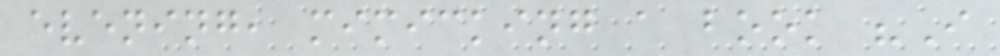evening, mimicking a book "I
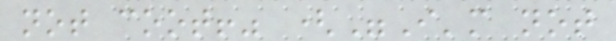not coot!" ("I'm not
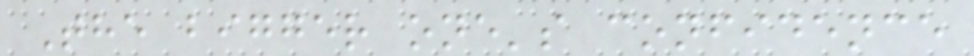The bigger one's confidence
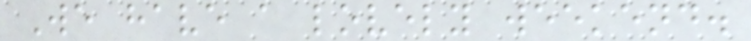We have a lovely weekend.
